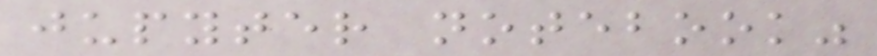jupyter notebook"
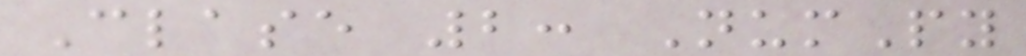Clase 2: NumPy
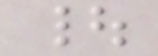|
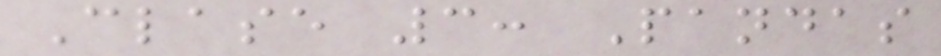Clase 3: Pandas
